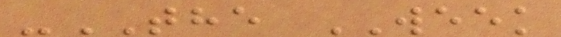-THE WEEK
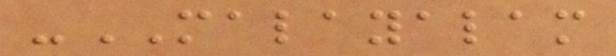-MALAYALAM
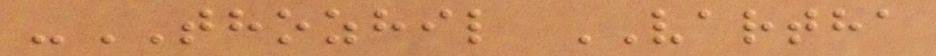-THOZHIL VARTHA
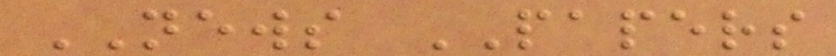NEWS PAPERS
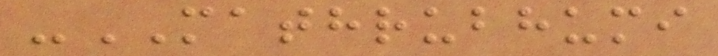-MATHRUBHUMI
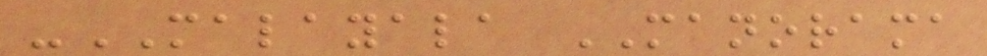-MALAYALA MANORAMA
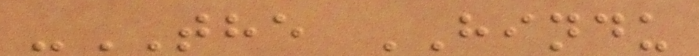-THE HINDU
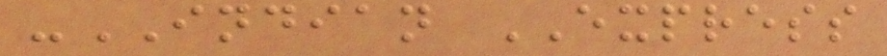-INDIAN EXPRESS
